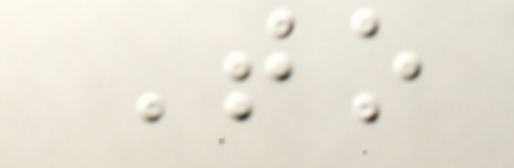To
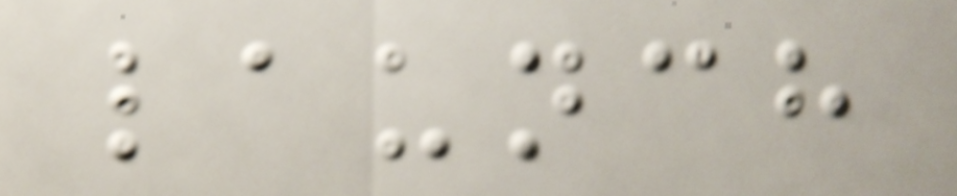launch
